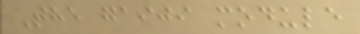The gaiji module
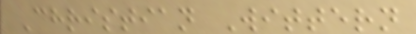Christian Wittern
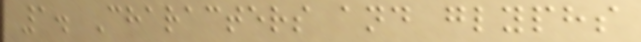1. Characters and glyphs
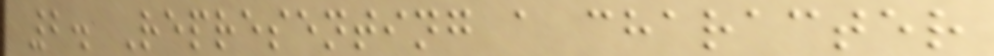2. Representing a character
